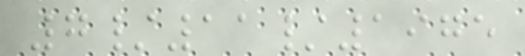7/11/1975
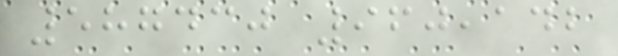587430 960,142
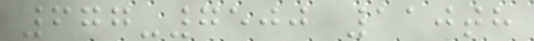677-7500 110th
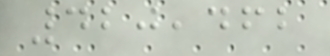420,462
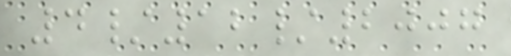4/12/2007
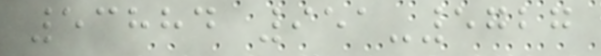53884 951-5727
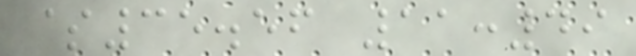$35.56 11:49
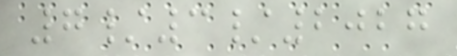7/3/2027
